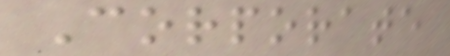Corporate
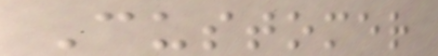Customer
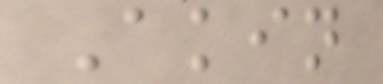Akin
